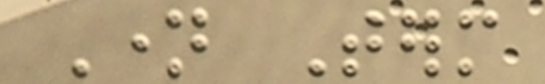Name Term
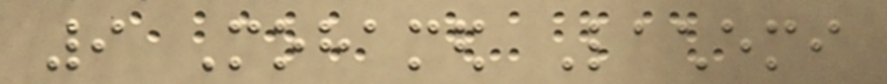9 Mohamed Lachemi
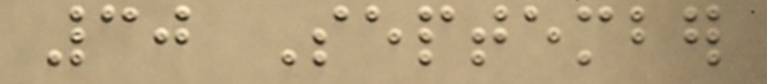30 September
